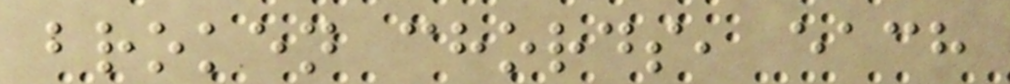broken chords, each
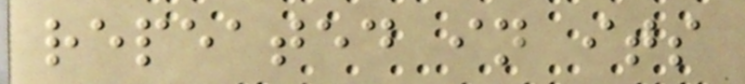repeated in its
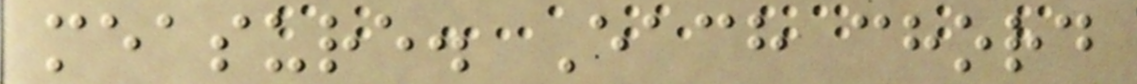measure. Each chord
